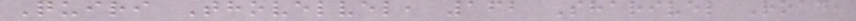Quiri Thovelvel, 162 Sharivel Road,
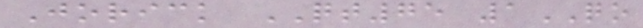Jorick QT75 1QO
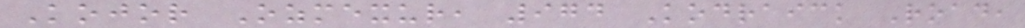Kojor Ozmexur, 974 Kodraick Road,
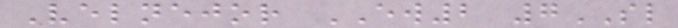Velnejor EW2 7SL
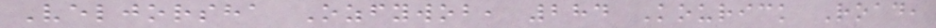Veljorsha Ozfywob, 284 Kourick Road,
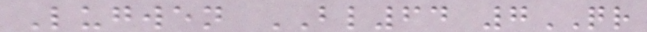Lugwen BL64 7QR
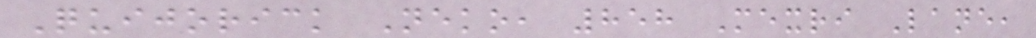Quijorick Neko, 858 Mexri Lane,
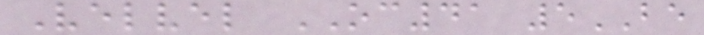Velvel OC41 5BE
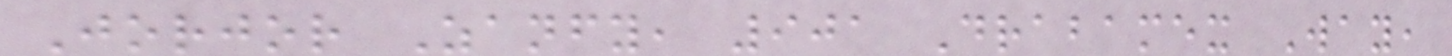Jorjor Zanfy, 901 Drabamex Way,
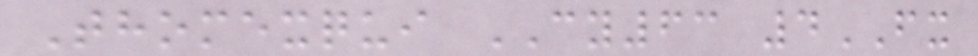Thomexqui CY63 4FX
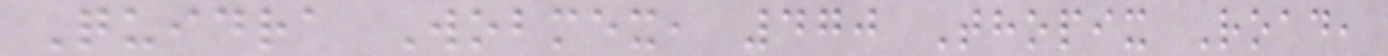Quidra Wobmex, 470 Thopix Road,
